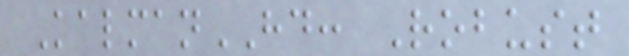KalmanHD: Robust
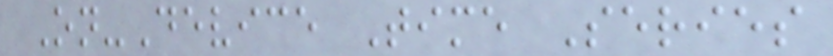On-Device Time Series
